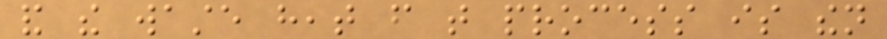and the waste heat from that process is then
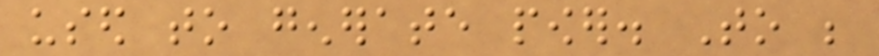used to generate power. To be
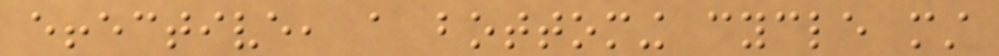effective, a bottoming cycle must
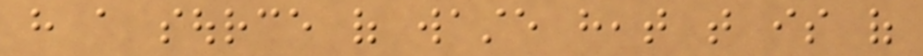have a source of waste heat that is of
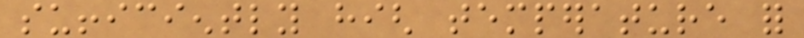sufficiently high temperature for
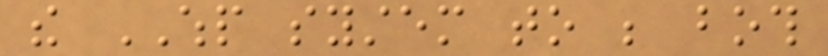the WHP system to be both
